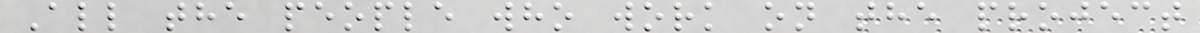All the people who work on the project
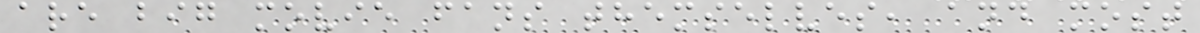are big movie fans themselves, and most
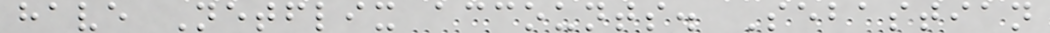have Netflix accounts. Sebastian
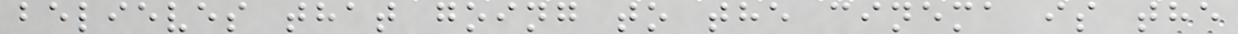believes that going to the cinema is the
